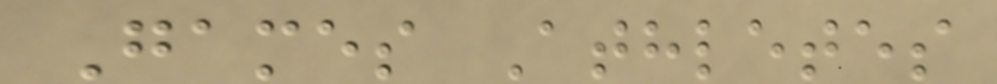Games Athletes
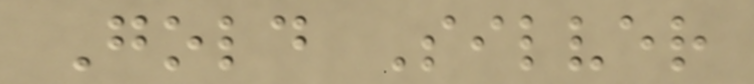Gold Silver
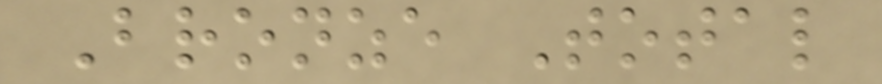Bronze Total
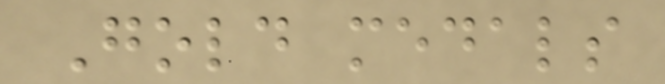Gold medals
